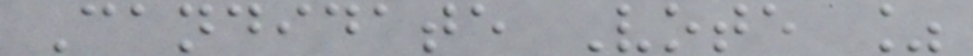Candidate Vote %
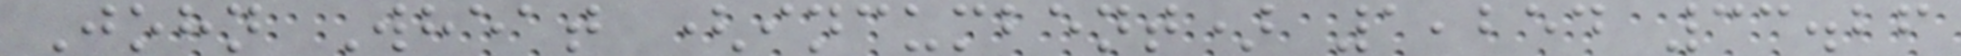John Wheat (incumbent) 1,254 33.26
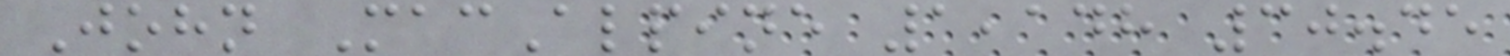John MacAlpine 1,148 30.45
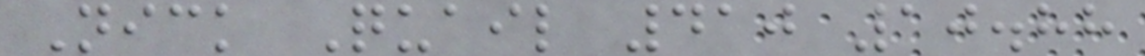Nick Quail 410 10.88
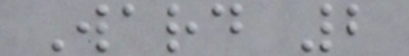Ward 2
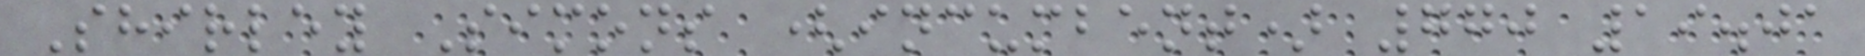Shirley Simons (incumbent) 770 19.01
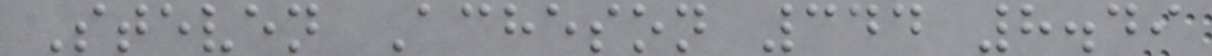Steven Acheson 344 8.49
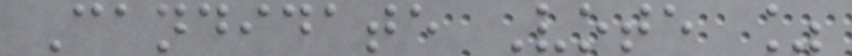Candidate Vote %
